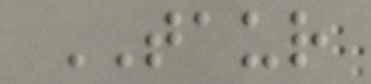TAUR
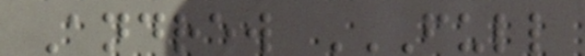Andrew FULL
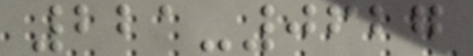221-0627
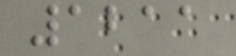1211
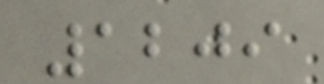1209
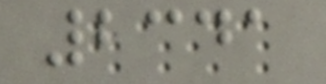2341
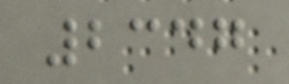2347
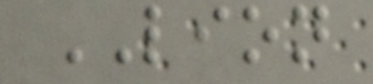LION
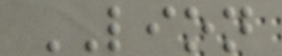LION
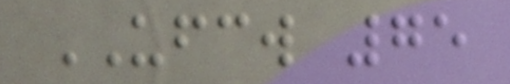UFCW 75
